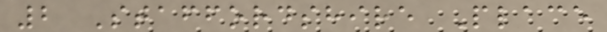2 Staffordshire Place
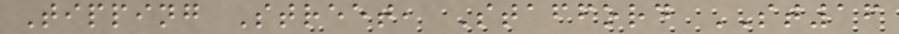Tipping Street, Stafford ST16
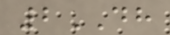2DH
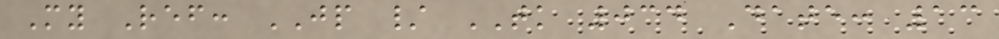My Ref: JP / TK 034 Date: 13
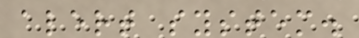alert system.
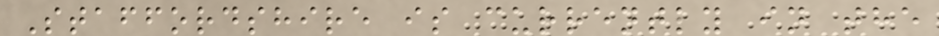Staffordshire is currently in the
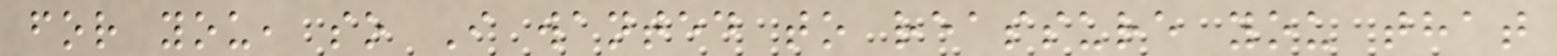for you, so I wanted to reassure you that
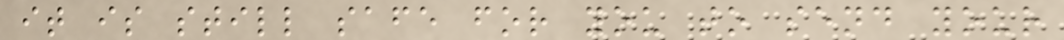it is still safe for you to send your
